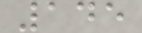145
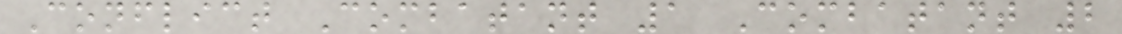Conflict Combatant 1 Combatant 2
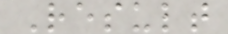Result
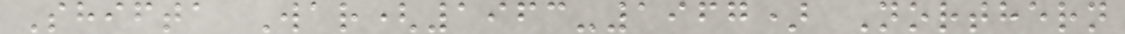Shifta War(1963-1967) Northern
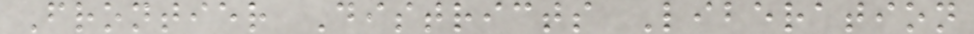Frontier Districts Liberation
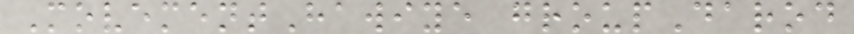MovementHawiye groupDarod
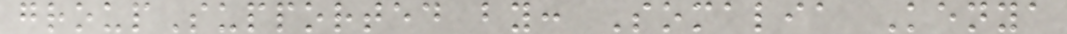groupSupported by: Somalia Kenya
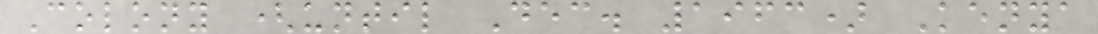Colony (until Dec. 1963) Kenya
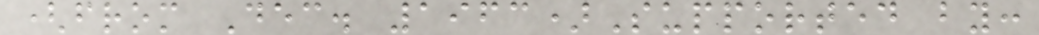(from Dec. 1963)Supported by:
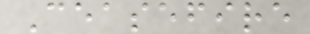Ceasefire
